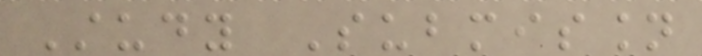Study Submission
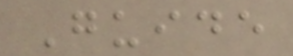Guide
